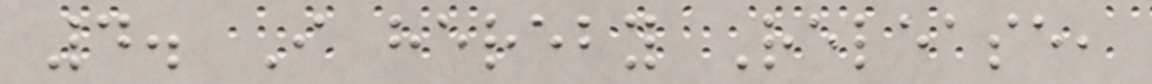4. I hereby Release,
